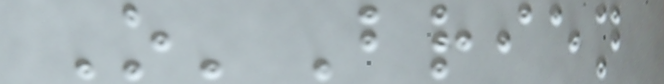O'Brien
